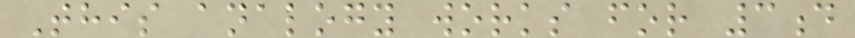This analogy works for 3d
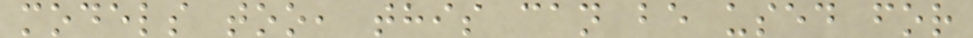models too, this can be used for
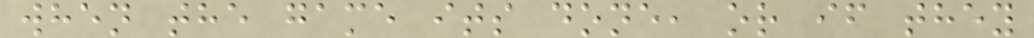when the game its done, or if they
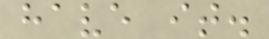have it.
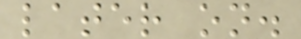later on.
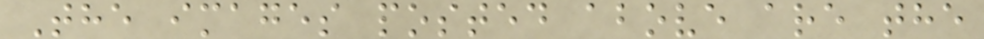The images posted above are the
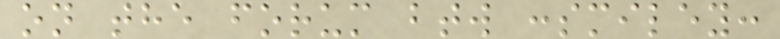on the forum btw :smiley:
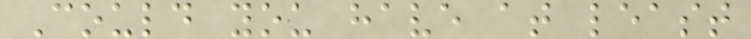Could you have at least
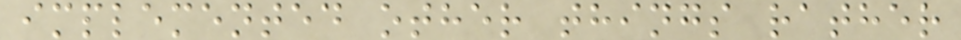implemented other things rather
